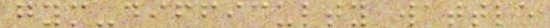gym-difficulty wattle
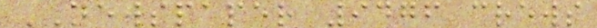NEWSPAPER 9476 crews
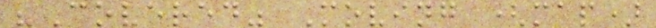"Covered" Moving (map)
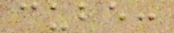cube:
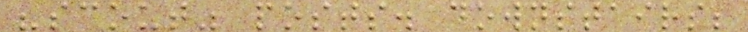"scout" posts. downstairs;
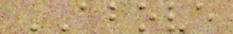ABOVE
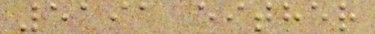5191 either
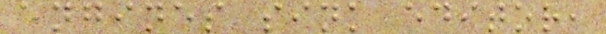engines sink editor,
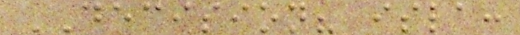DECISION? isla:
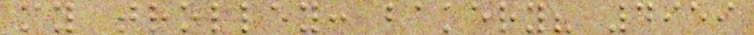my trolley: bakery? 4959
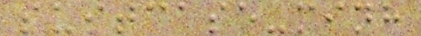suitcase-minh
